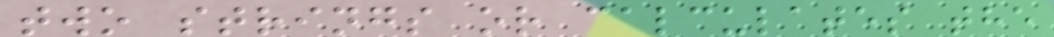two strings or calculates the
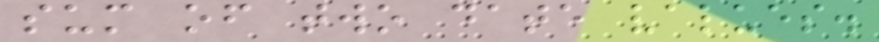sum of two date values.
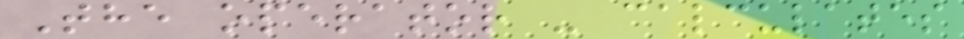The operator - calculates
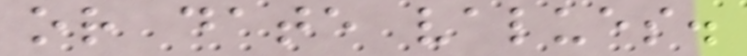or date values.
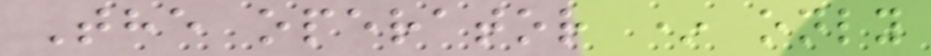The operator * only
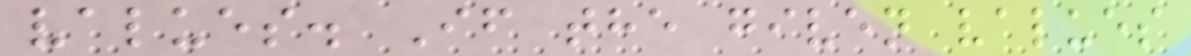values. If the given values
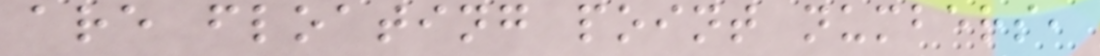are floating point numbers,
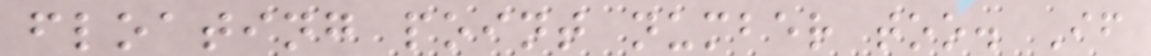floating point number too. If
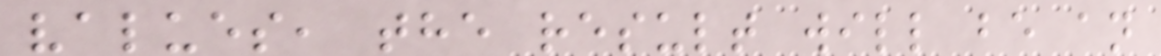values, the result will be an
